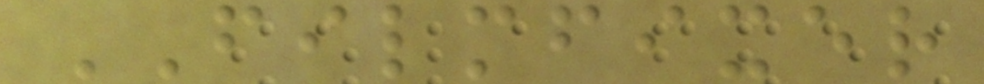FILMFIXER
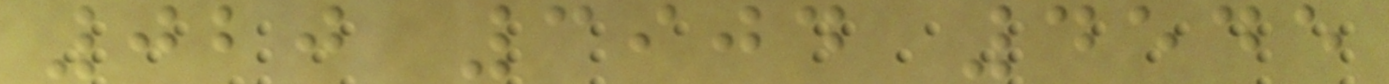020 3904 4545
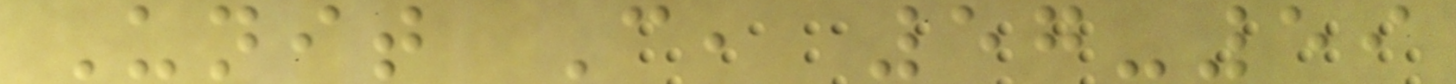Unit C, 57-59
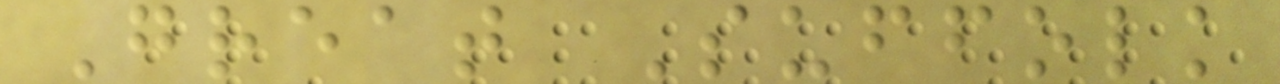Great Suffolk
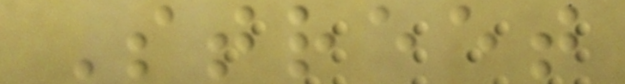Street
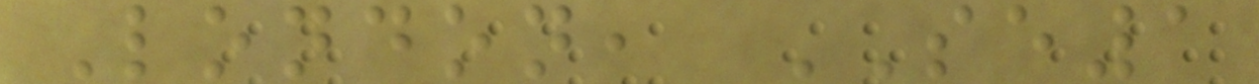London, SE1
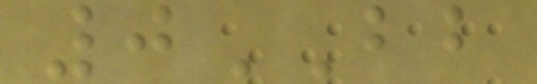0BB
